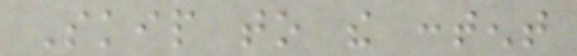Skip to the content
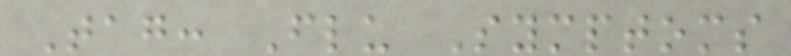Tag: Flu Symptoms
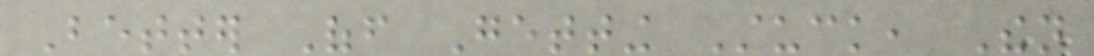Better Off Getting Stuck, Then
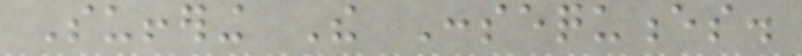Suffering The Consequences.
